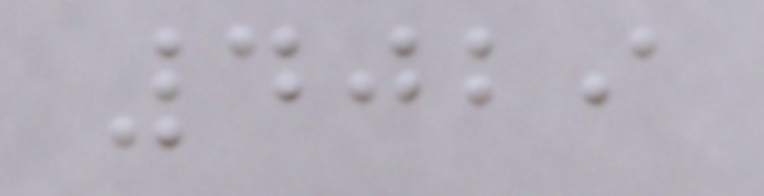4029
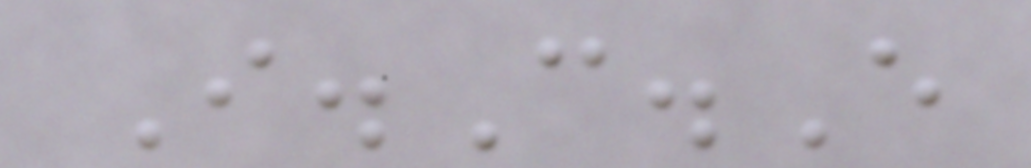I.C.E
